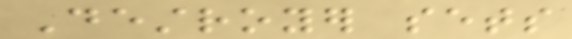Destroyer sets
